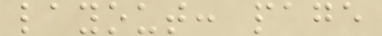layout: page
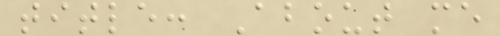title: About me
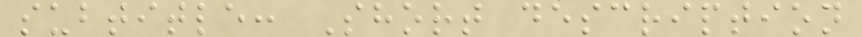subtitle: Short description
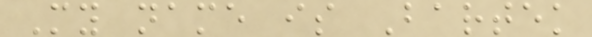My name is Bartek
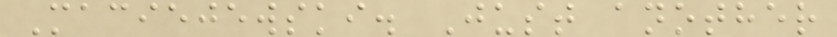Maciejewski. Just another
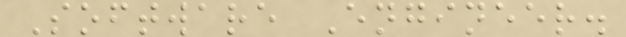Software Engineer.
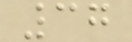37
